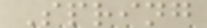Spring
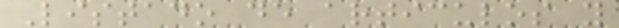Listado de articulos y
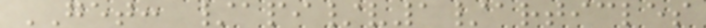GET: /api/v1/articles
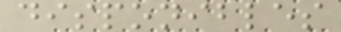disponibles
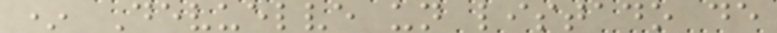* Devuelve un listado de
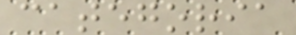categoria
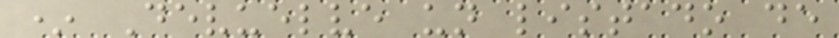* Devuelve un listado de
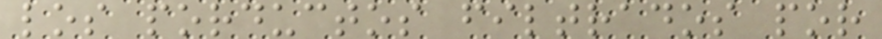los porductos filtrados por
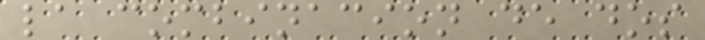la combinacion de dos
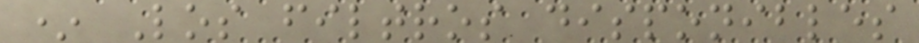* Los filtros disponibles
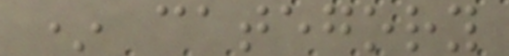* category
